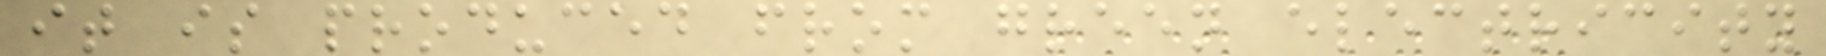it is produced from green electricity
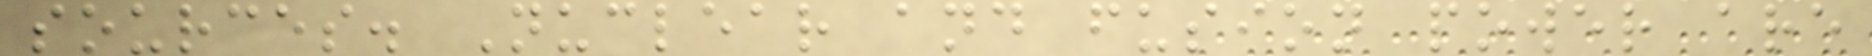sources. Nuclear and fusion power are
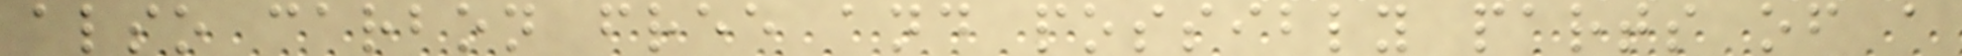also carbon free and possibly parts of a
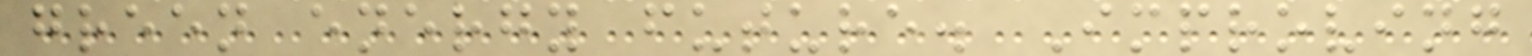green energy future. Improving
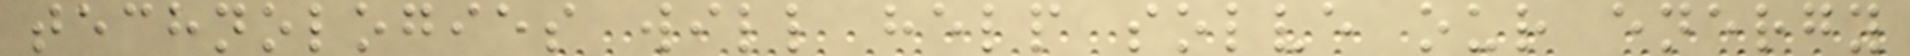technologies will help solve our energy
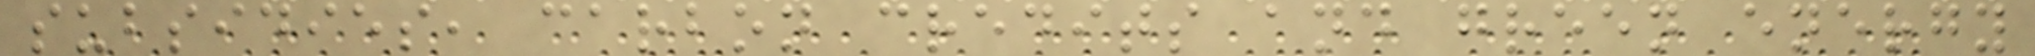subsidies, carbon credits and green energy
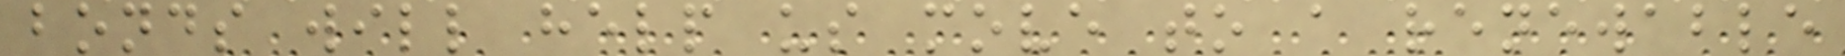bonds will help us move to a renewable
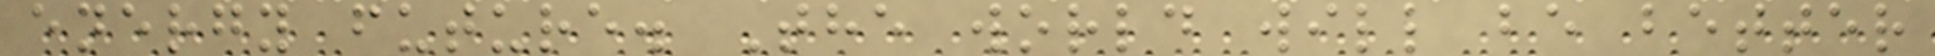energy future. The world will be better
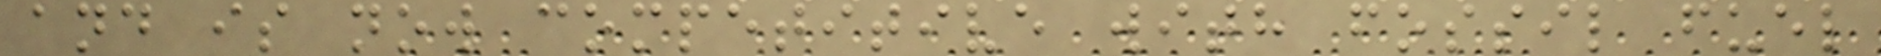and is now competitive with fossil fuel
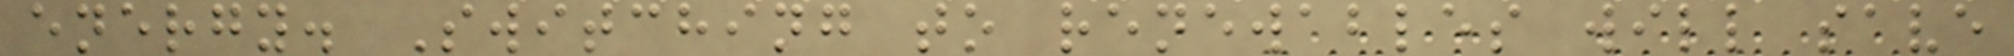energy. Switching to renewables will save
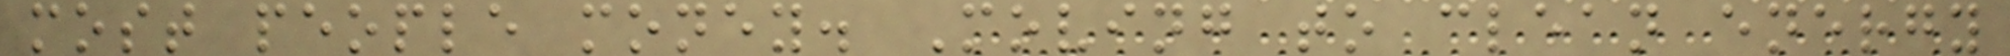most people money. Moving to clean energy
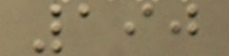190
